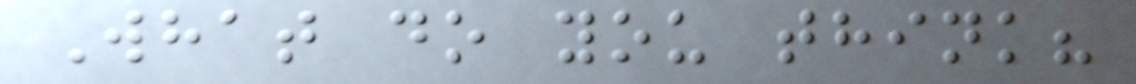What do you think?
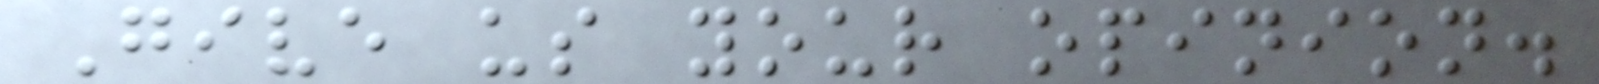Give us your opinion.
